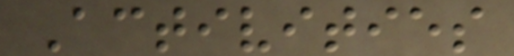Activities
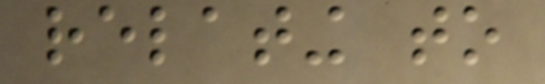relating to
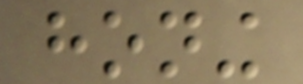honing
